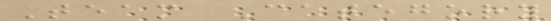Team Category
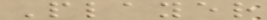Player
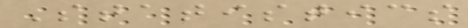Statistics
